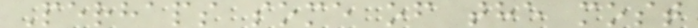Perhaps some of the most
